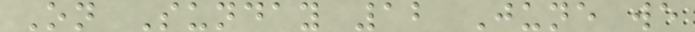On Sunday 12 June we
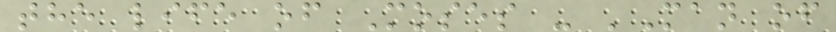the life of Moses - 'Man of
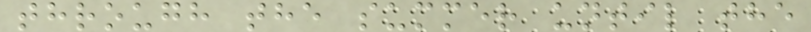through the summer until the
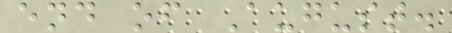end of August.
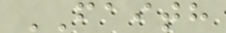FAITH
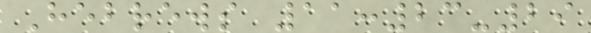Hebrews 11:23-29
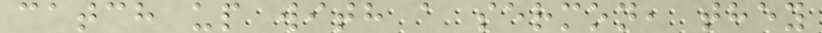catch up with a sermon, they
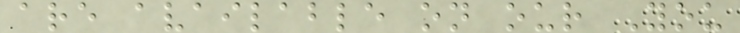are available on our You
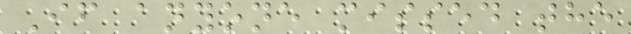If anyone missed the
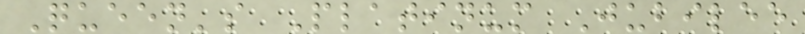Queen's Platinum Jubilee
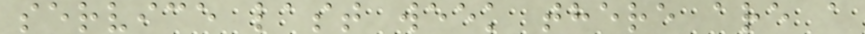service last week there are a
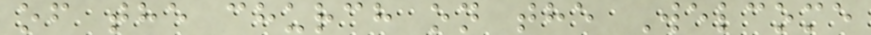of the church on the Welcome
